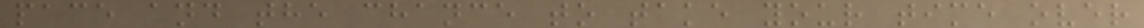pace and the chance to take your time over
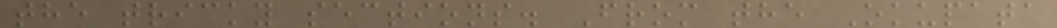the tricky sections. From the Okupata
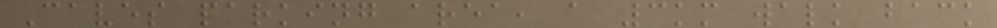Caves parking area, a 3km walk back
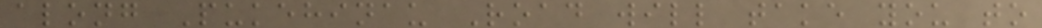along Pukehinau Road will take you to
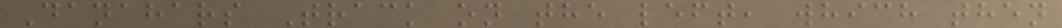Danahars Track on the left, which then
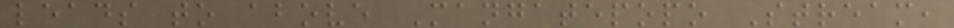leads to above Mangatepopo Stream,
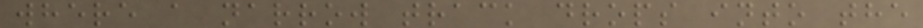where a narrow track drops into the
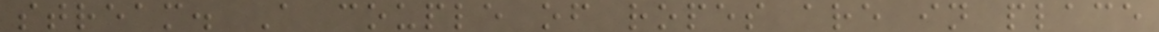stream. A couple of ropes are in place
